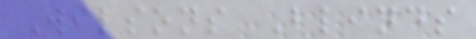Wilsons Blinds
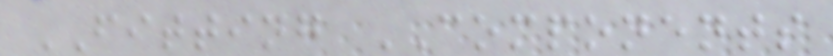FITTING COMPONENTS
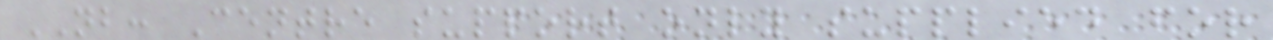NB: Centre support only supplied for
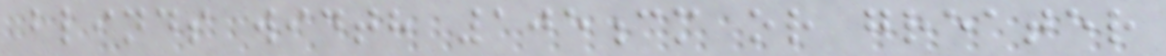blinds width 105cm or greater
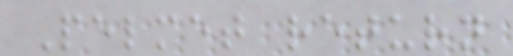Pelmet return
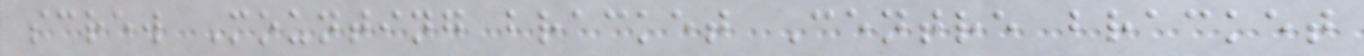screw Mounting bracket Centre bracket
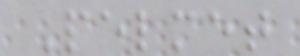Pelmet
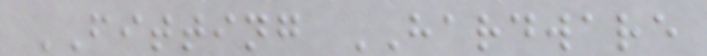FITTING HARDWARE
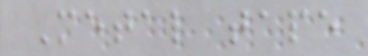Metal tape
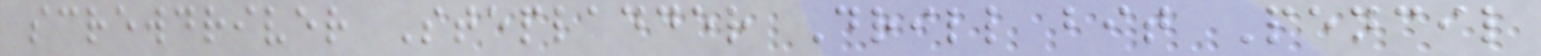screwdriver Stepladder Drill bit Pencil
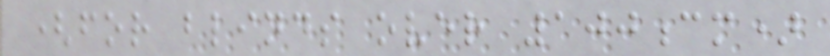(for blinds over 100cm)
